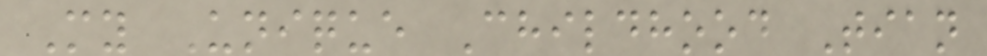My Unique Childhood Tian
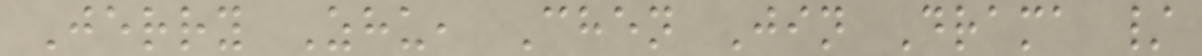Jerry Zhu, Chen Jin Drama /
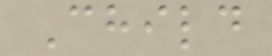Child
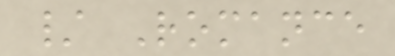/ Romance
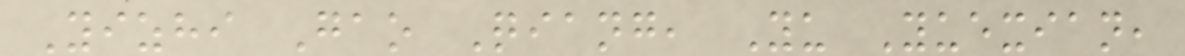Yizhi Gao Qiang, Yu Yuexian,
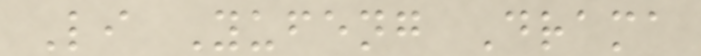Li Yufeng Drama
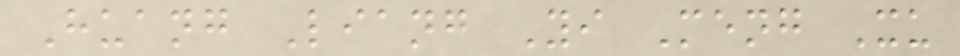Huang Liang Yi Meng Xu
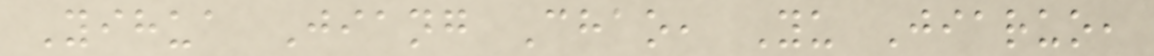Yihua Jiang Chao, Yu Jiaruo,
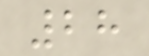28
